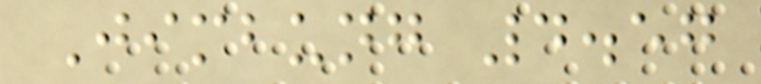Jimbung 4.57
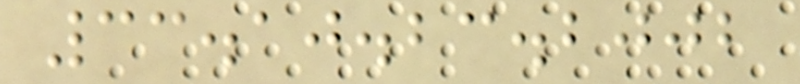33.10.23.2002
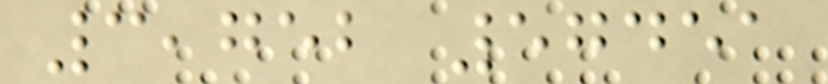3,752 57451
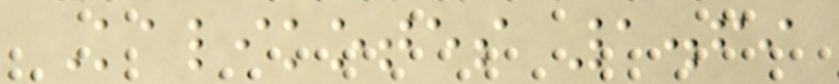Kalikotes 1.69
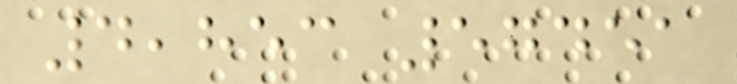4,853 57451
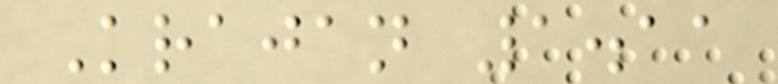Krajan 1.11
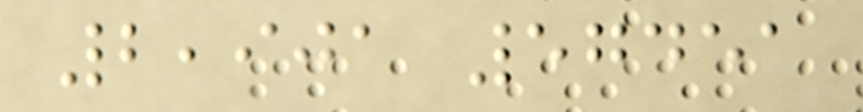2,901 57451
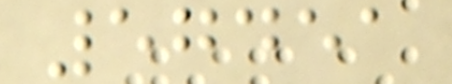57451
